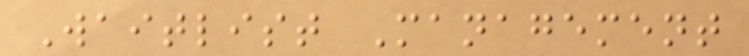Waitlist Management
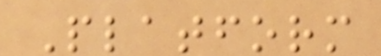Platform
